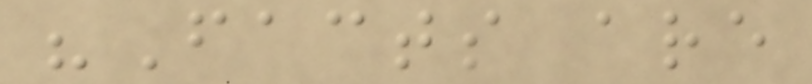"Facts are
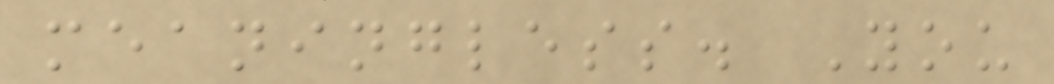meaningless. You
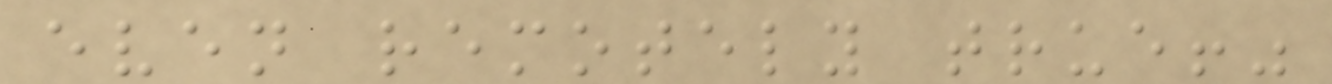even remotely true!"
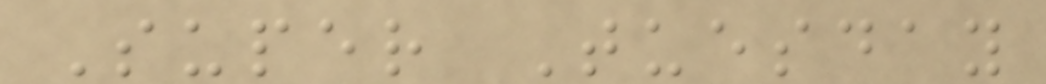Super Tuesday
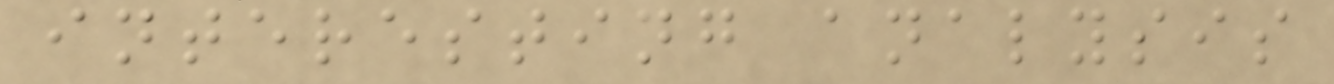interesting analysis
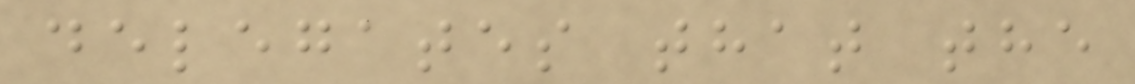delegates that the
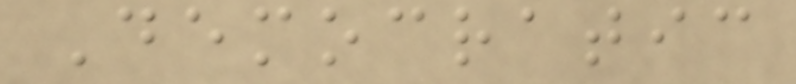Democratic
